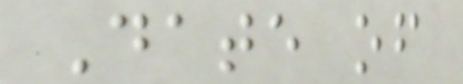Date of
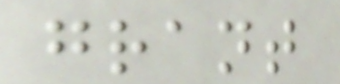grant
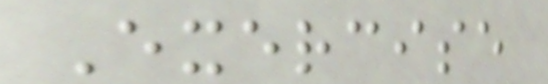Exercise
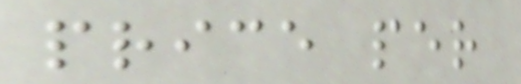price per
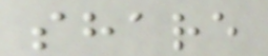share
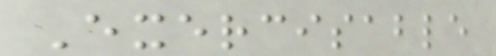Exercisable
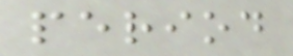period
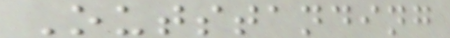Outstanding
